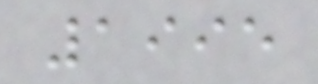1995
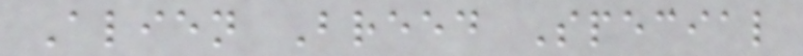Alien Breed Special
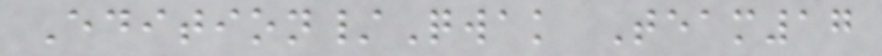Edition/Qwak Team17
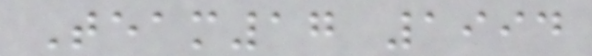Team17 1994
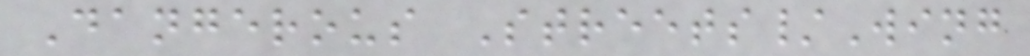Dangerous Streets/Wing
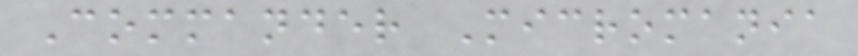Commander Micromania
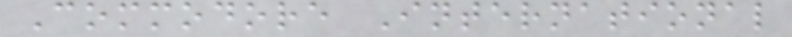Commodore International
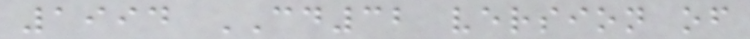1994 CD32 version of
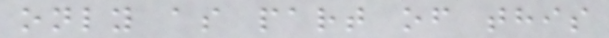only as part of this
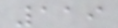119
